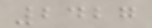2427
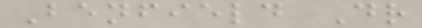Benfield Dr
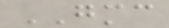GMC
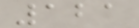121
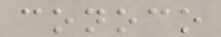conoco
